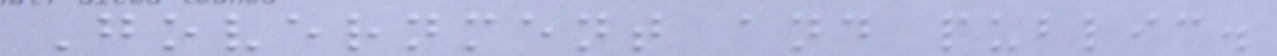Government and public.
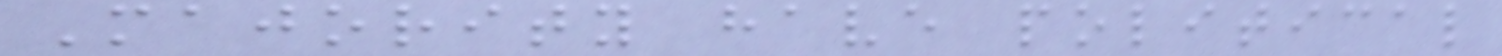Majority have political
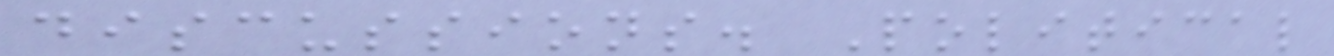discussions. Political
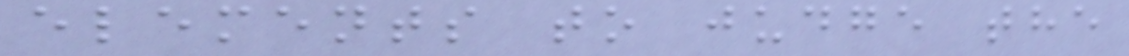elements to judge the
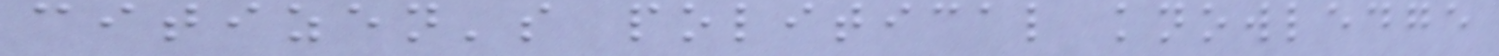citizen's political knowledge
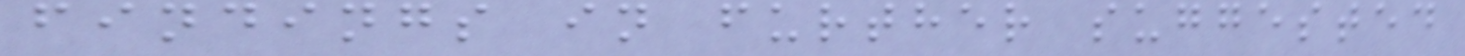findings in further suggested
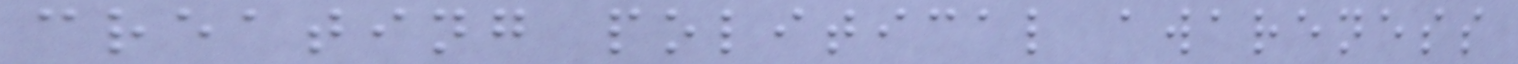creating political awareness
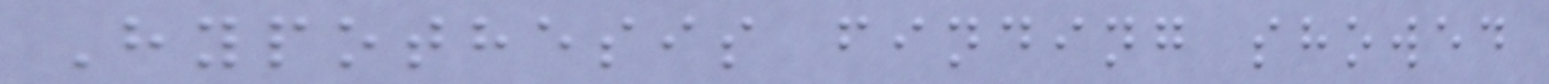Hypothesis finding showed
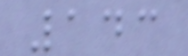143
